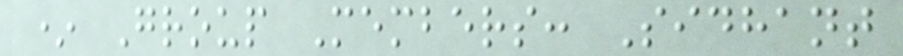* Group Members: Sidhant
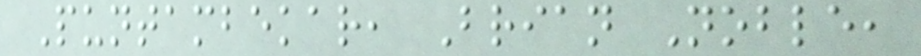Puntambekar, Brian Noble,
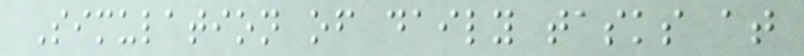Simulation of daily tasks at
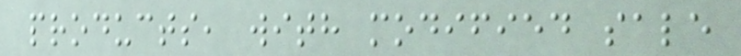products, with modified sale
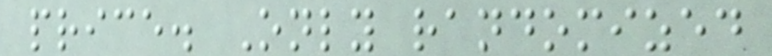price. Only randomized
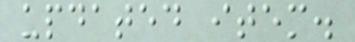updated item.
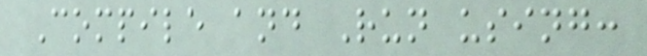Compile and Run using:
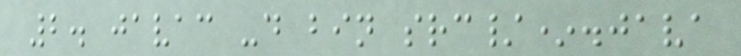2. javac -d bin src/*.java
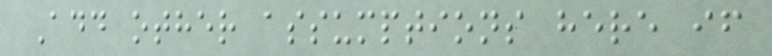Add other assumptions here if
